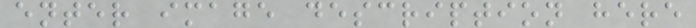enter image description here
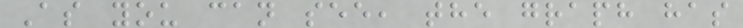As you can see, the graph has
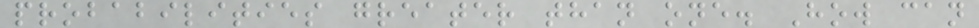probabilities greater than one. How can
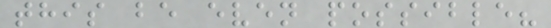this be even possible?
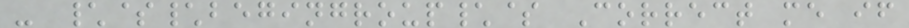- \$\begingroup\$ Correct me if
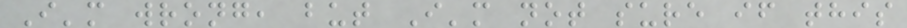I'm wrong, but I'm not sure if this
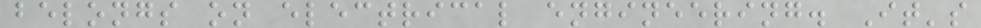belongs on electrical engineering. It's
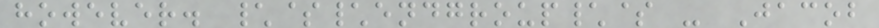however. \$\endgroup\$ - Jacob
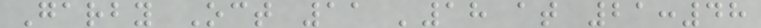Garby Oct 11 '18 at 21:48
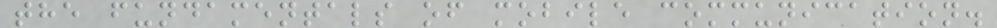the fundamentals of mobile communication.
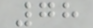78
